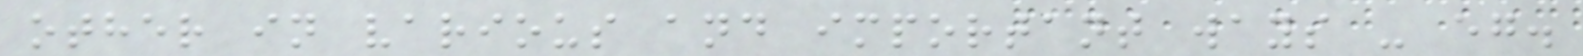other in various and important ways - eg.
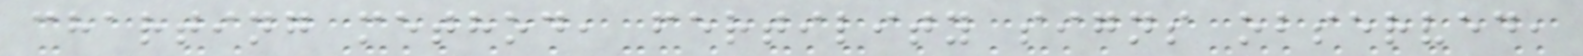charting method, fertility signs observed,
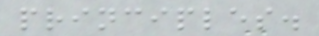principles.
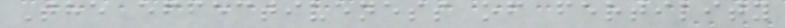The effectiveness of fertility
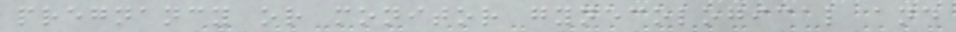pregnancy or monitor gynecological and
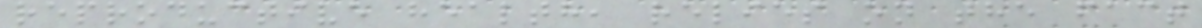reproductive health, relies on the fact
